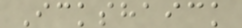Ickshaick
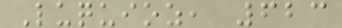Luquioz, 623
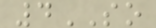4SO
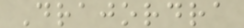Drajordra
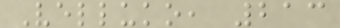Velluko, 213
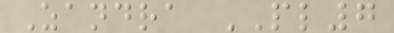Zandra PL7
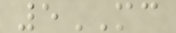5MC
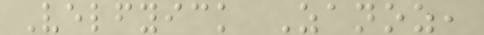Velfyick Zanoz,
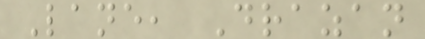Lane, Drazan
